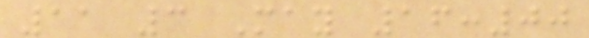11 3 May 16:00
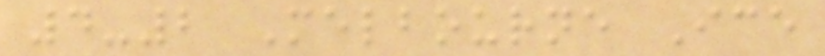4-2 Melbourne Ice
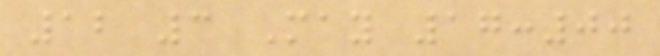12 3 May 17:00
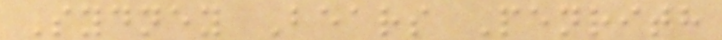Sydney Bears Penrith
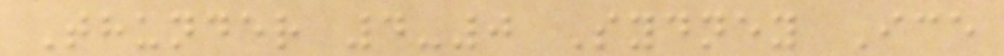Thunder 4-0 Sydney Ice
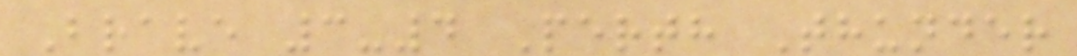Brave 3-4 Perth Thunder
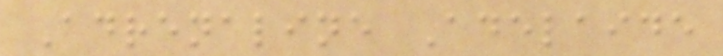Adrenaline Adelaide
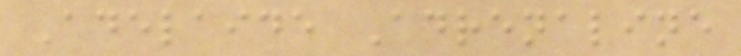Adelaide Adrenaline
